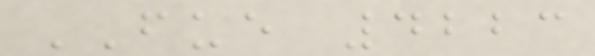FUE 4223
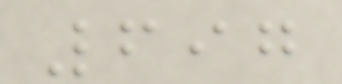697
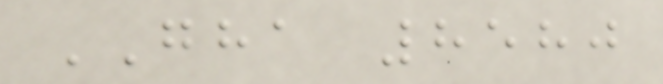GHA 8580
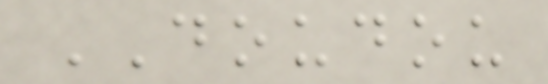DOUDOU
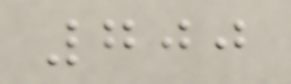700
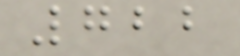722
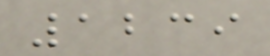1239
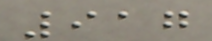917
